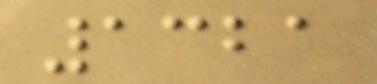1321
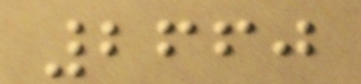2660
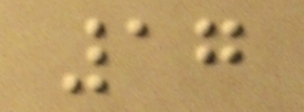17
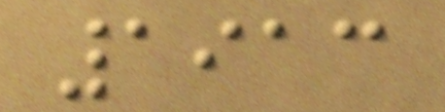1913
